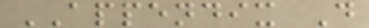APPENDIX D
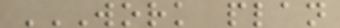WORK PLAN
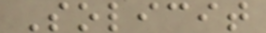Solicit
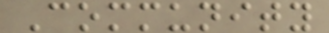Community
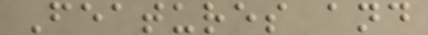Features and
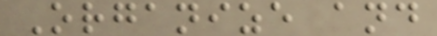Organize and
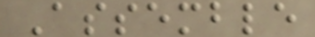Assemble
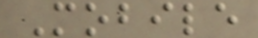Mobile
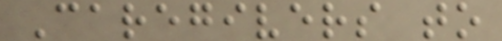Caregivers to
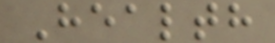Health
